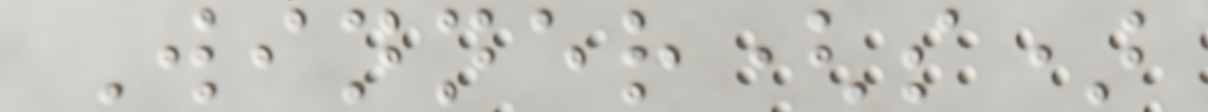Winner(s)
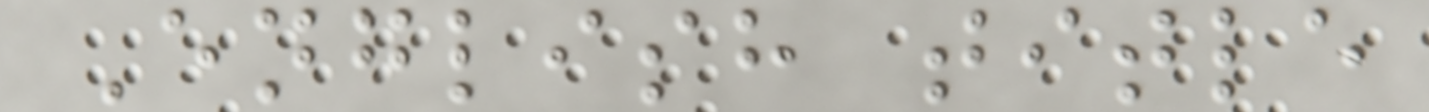English title
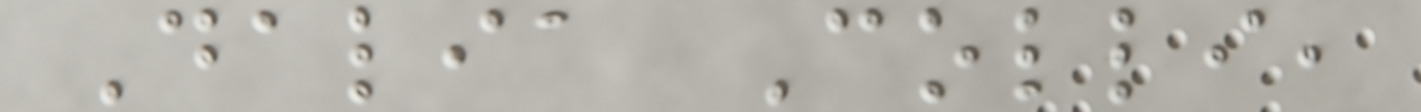Dalia Colli,
